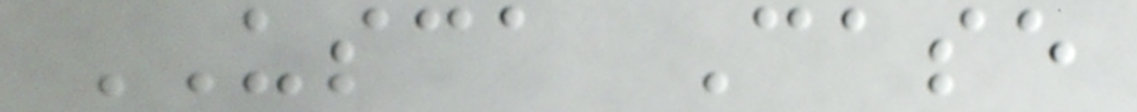USCA Case
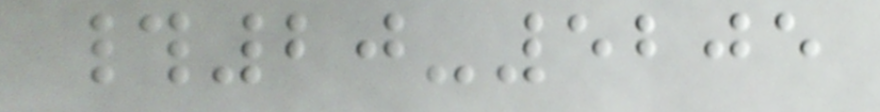#20-5205
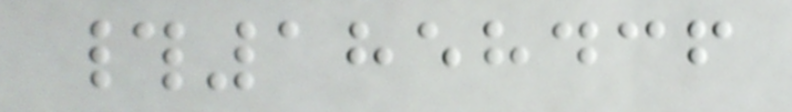#1858436
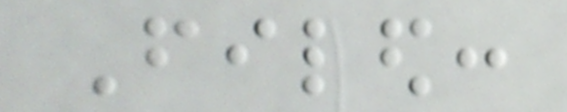Filed:
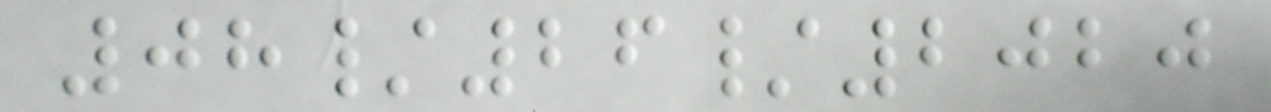08/26/2020
